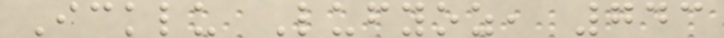Icklu Lufyoz, 743
